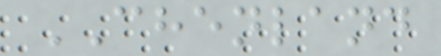CHENLAND
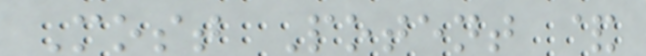Most Potent &
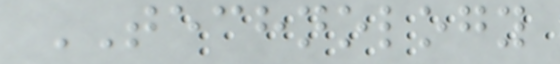TECHNOLOGY
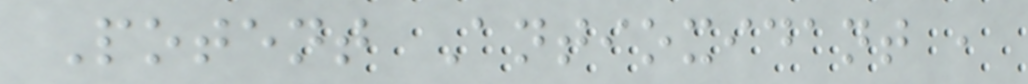Potent Antioxidant ,
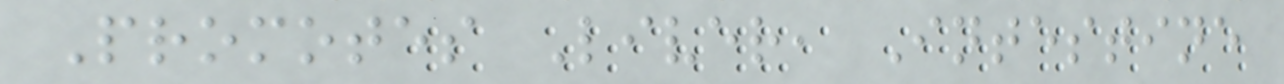Promotes Liver, Intestine
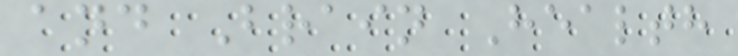and Brain Health
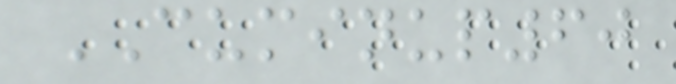CUMINUP60
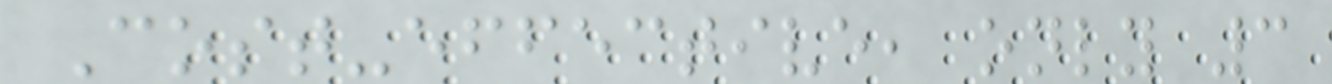Cost-effective, only 3
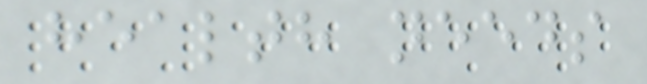health needs
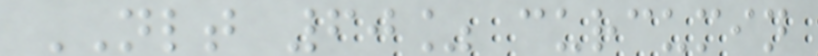NLT 60% curcumin
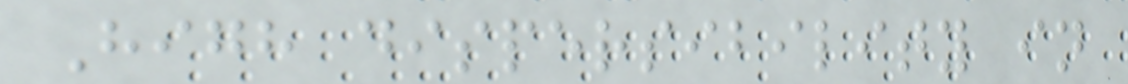High dispersibility in
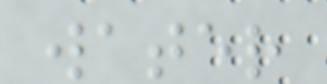water
